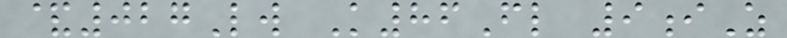&027Lw K86Fl 9iZ
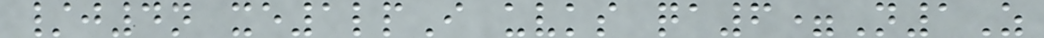/j4n xe1lpI uvks qa6=N1Z
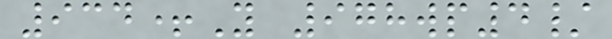934+Y 978wp4/
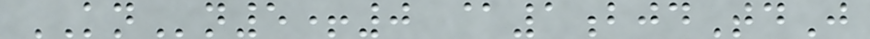KNn5+0 @1bjdTdJ
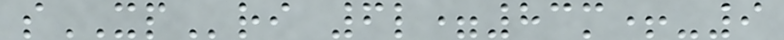sXPri 6l=83m+-9
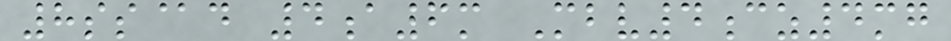8ss@d 4a6m Mbv4cz4mg
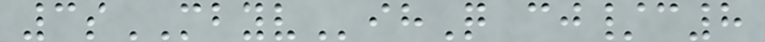3sMBYVihQ cj/c8
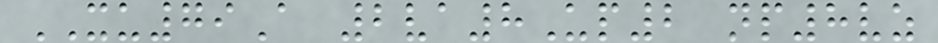XU79A 2va8Up2 np8vz
